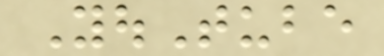YouTube
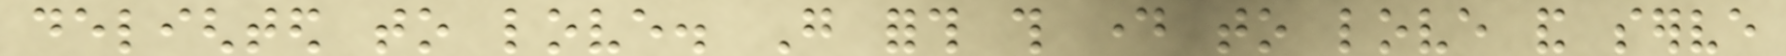delighted to love. Go forth this day to love and serve
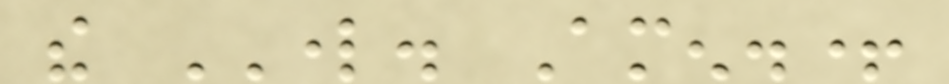the LORD. Amen.+
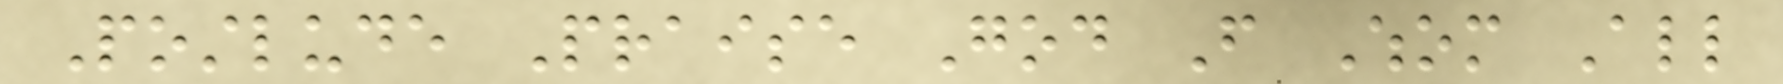Postlude Praise God From Whom All
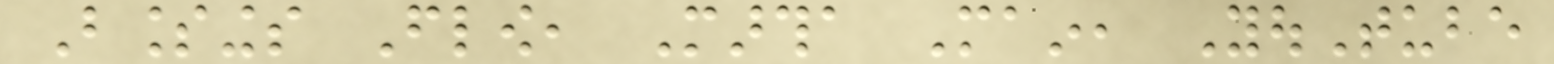Blessings Flow, Martha Main, YouTube
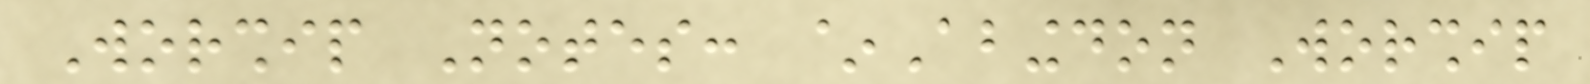Worship Notes: ~Abingdon Worship
